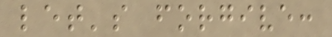let's forgive:
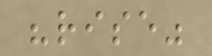"rise"
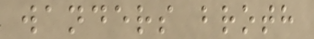wanders broth
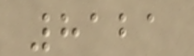8121
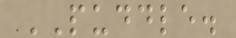PUDDLE.
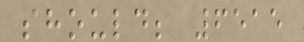should; 6515
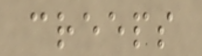creeps
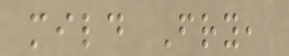mild Fry,
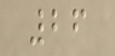26
